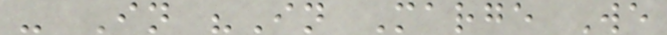- In "In Marge We
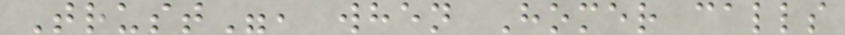Trust", when Homer calls
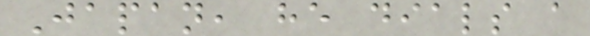Japan, he dials a
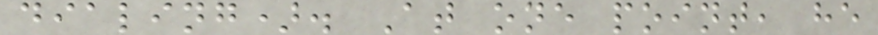dialing). At one point, he
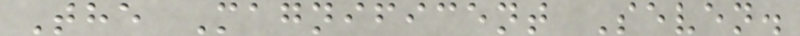The Magnificent Seven.
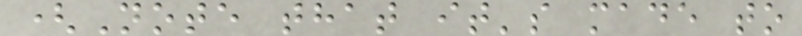(Note that it's made to
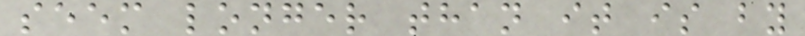seem longer than it is by
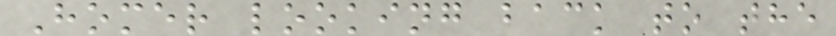Homer looking back to the
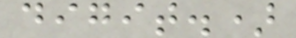digit.)
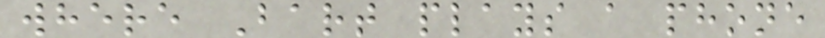where Bart plays a phone
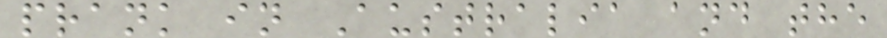prank in Australia and the
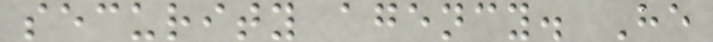security agency. He
